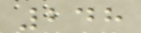248
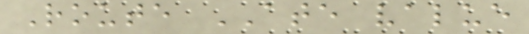Route ATE value
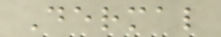Dermal
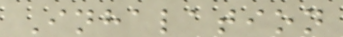Inhalation
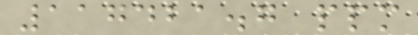117421.7 ppm
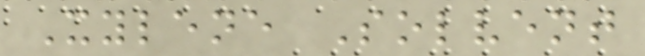Xylene Solvent
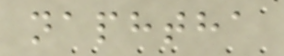naphtha
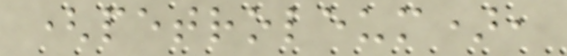(petroleum),
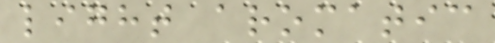light aromatic
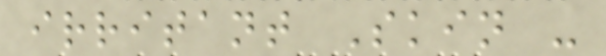irritant Skin -
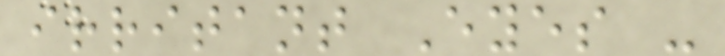irritant Eyes -
